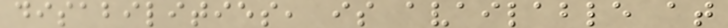disabilities, is available at
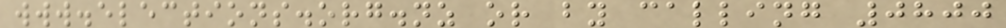www.elections.org.nz or by calling 0800
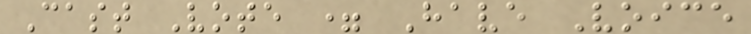Cast Vote = Have Voice
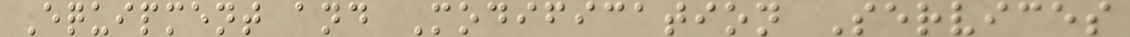Equipment and Modification Services
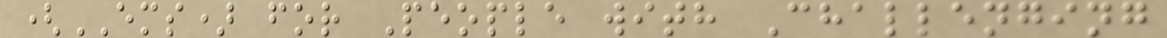(EMS) for People with Challenging
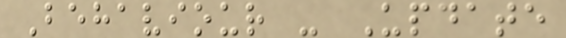Behaviour - Update
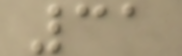31
